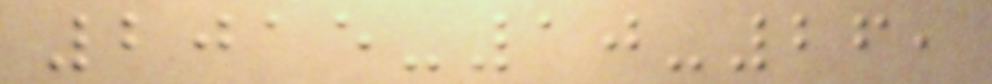2015-10-26,
